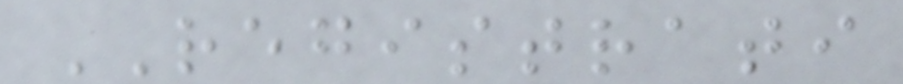REGISTRATI
